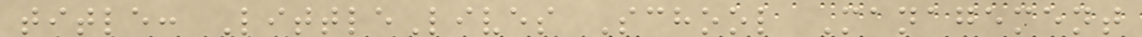title: LittleLives School Management
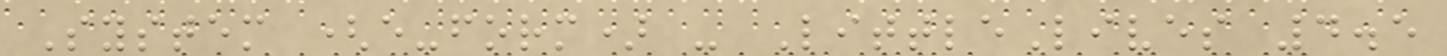System (e-form) - LittleLives 4.5
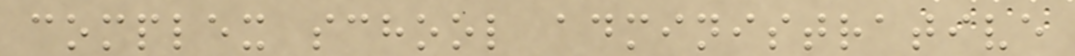complex school administrative
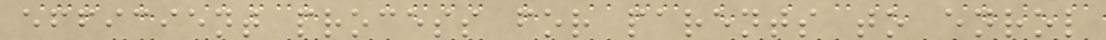efficient process for parents to enrol
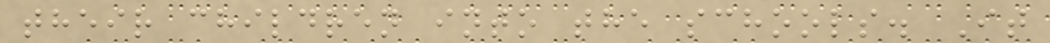their children into the schools. It
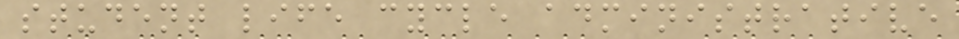student life cycle administrative
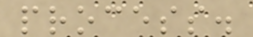process.
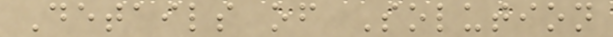Details of Solution
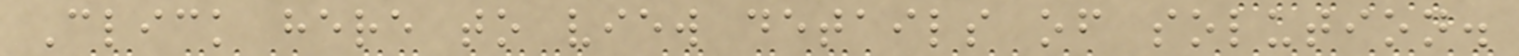Click here to view details of solution.
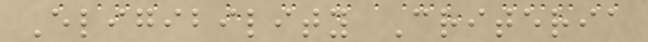Eligibility Criteria
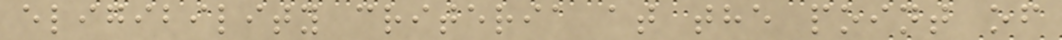eligibility criteria at the point of
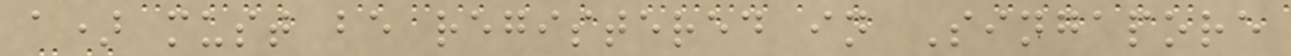a) must be registered in Singapore
